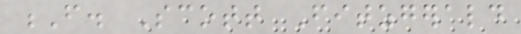F. Scott Fitzgerald
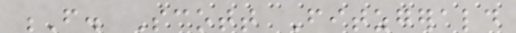F. Scott Fitzgerald
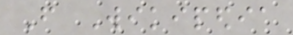From Wikipedia
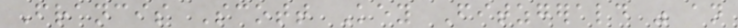Francis Scott Key Fitzgerald was an
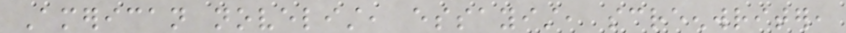American novelist, essayist, screenwriter,
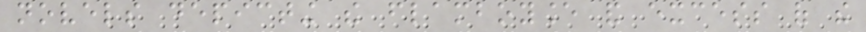novels depicting the flamboyance and excess of the
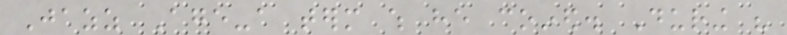Jazz Age-a term which he coined. During his
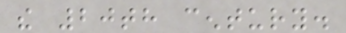the 20th century.
